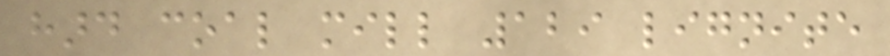hard coal mill 129 lignite
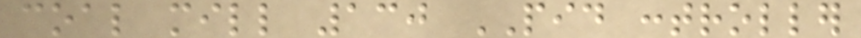coal mill 130 PID controller
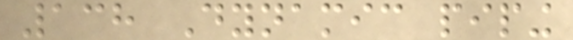138 Dynamic piping
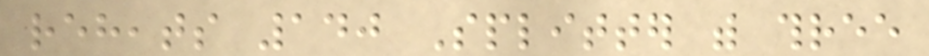reheats 140 Splitter with three
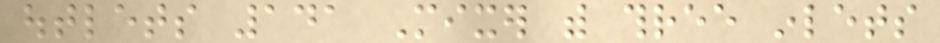outlets 141 Mixer with three inlets
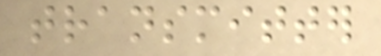transmitter
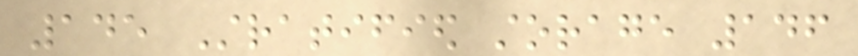145 Stratified storage 146
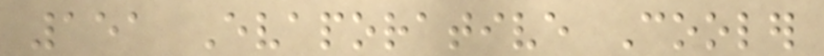151 Evaporative Cooler
